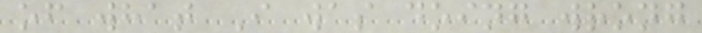of what I was doing wrong
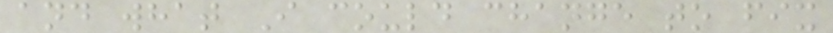and what I could change to fix
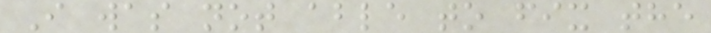I was not able to fix the
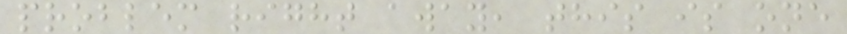problem right away, this is one
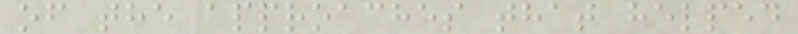of the approaches that helped
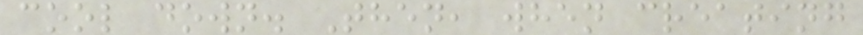cool down. Then, when creating
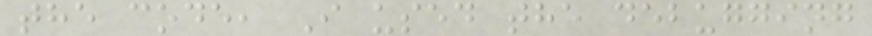the code, I used the debugging
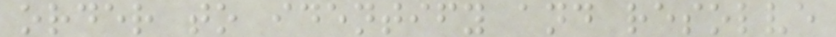order to identify and resolve
